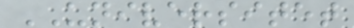UNIVERSITET
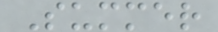Summer
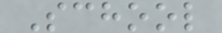School
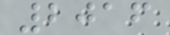2016
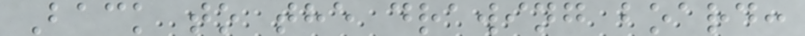Back to the drawing board:
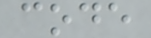code
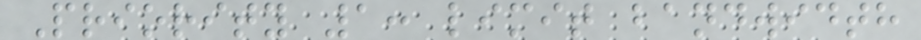Priority 1: limit bandwidth
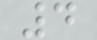4
